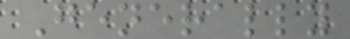Generally
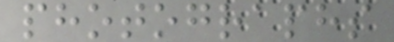photographs
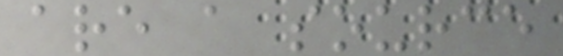are a source
